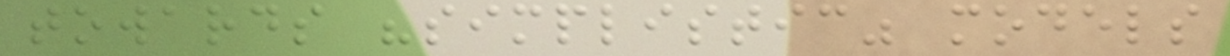towards "simplistic" models
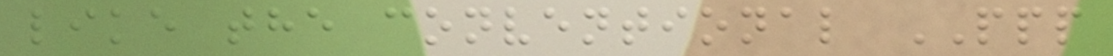like the conventional PPP
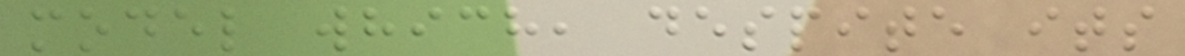model which, despite its
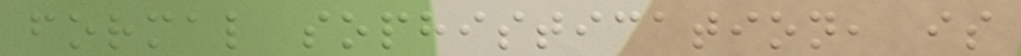formal sophistication, is
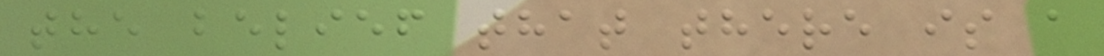the belief that there is a
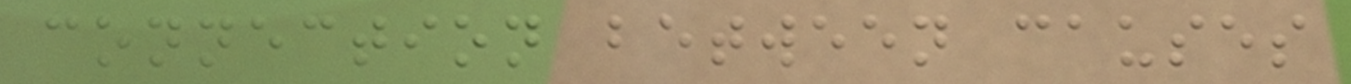connection between causes
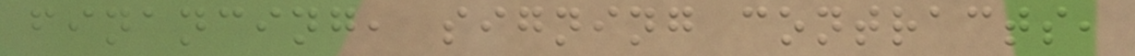financing, signing contracts,
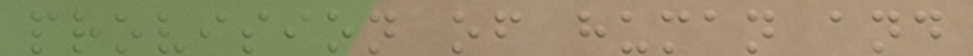provision of human and
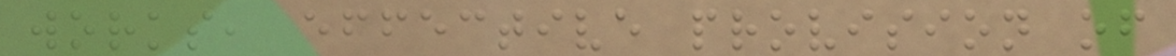works, effective provision of
